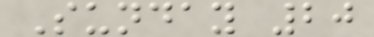Sunday 20
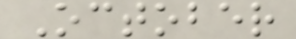October
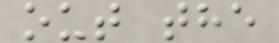out the
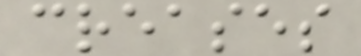creases
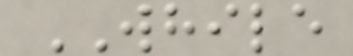WHILE
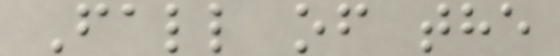Fall of the
